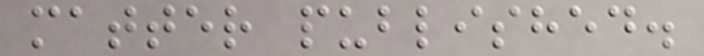matter published.
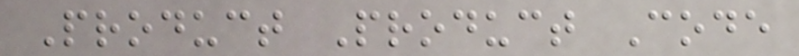Product Product Code
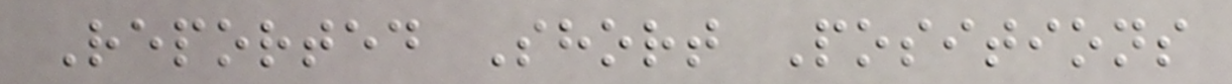Reported Short Positions
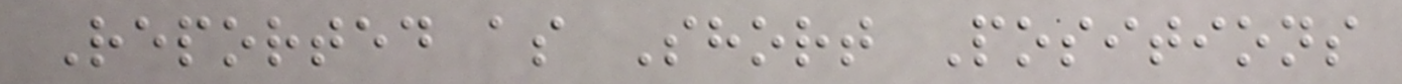Reported as Short Positions
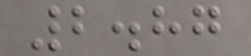2.87
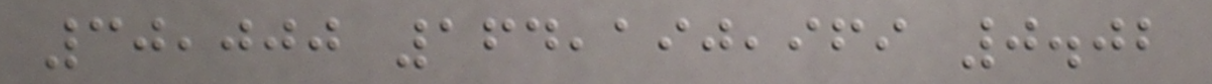30,000 164,190,969 0.02
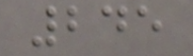245
